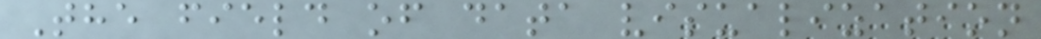The field of data visualization
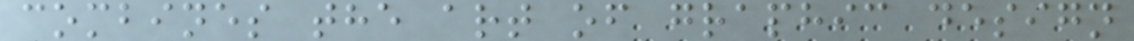combines the art of graphic design
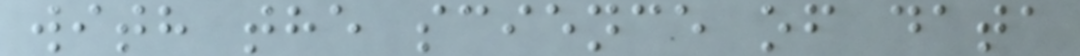with the science of data
